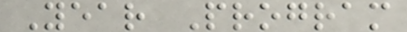Year Program
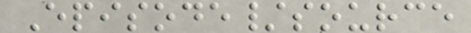Episode/source
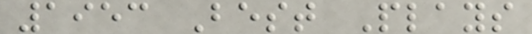1953 Best Plays
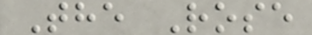The Rose
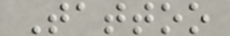Tattoo
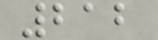212
